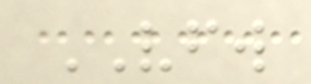VFW
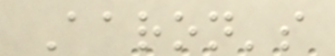Aaron's
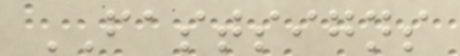FASTSIGNS
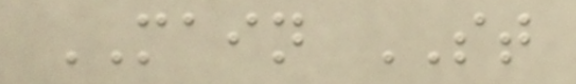MAIN ST
